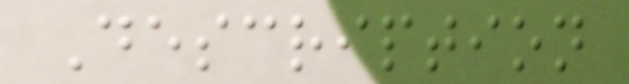Description
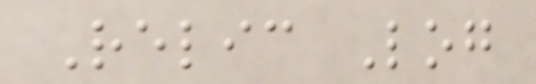Relic Log
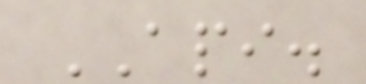API.
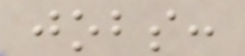jobs:
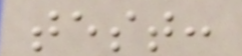test:
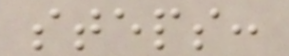steps:
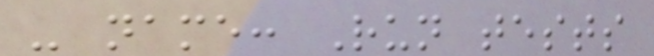- name: Run tests
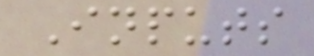Inputs
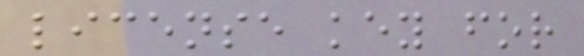license key for
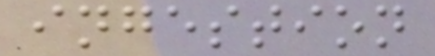ingestion
